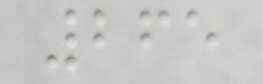265
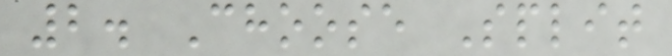2. Choose Split
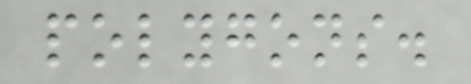polygons.
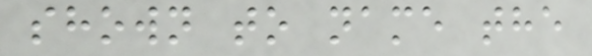shown to name the
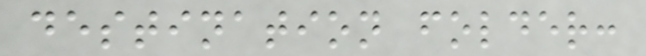destination folder:
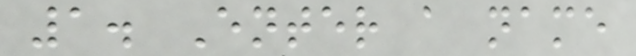1. Enter a name
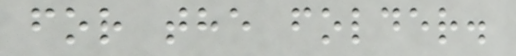for the folder.
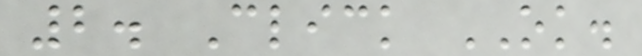2. Click OK.
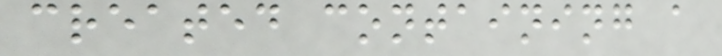created containing a
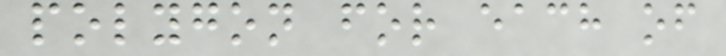polygon for each of
